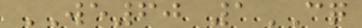WE60 1CQ
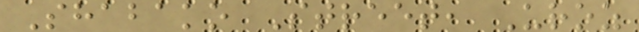Shabako Street, Uroz
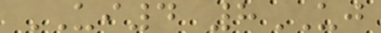UI4 8UJ
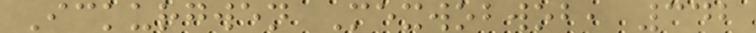Ickurgwen Mexwobwob, 342
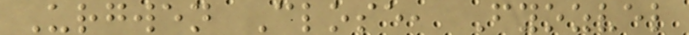Urgwen Close, Fyozvel
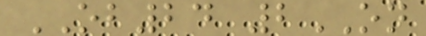OB24 2ON
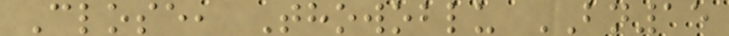Close, Thowoblu BN15
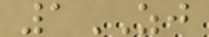1ZJ
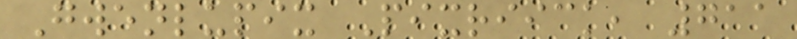Gwenlupix Pixriick, 711
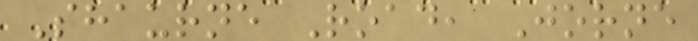Shaurne Road, Jorne
